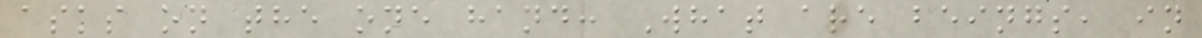asks on the one hand: What are beings, in
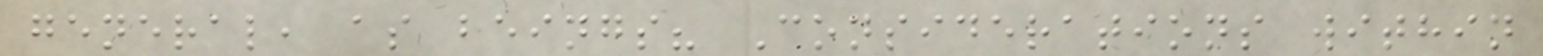general, as beings? Considerations within
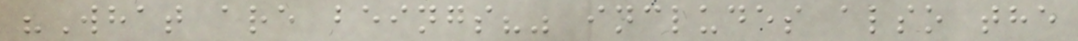"What are beings?" includes also the
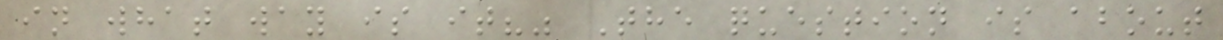in what way is it?" The question is about
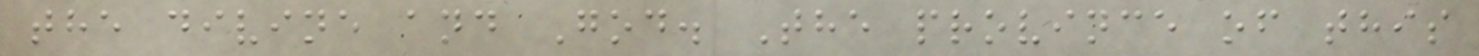the divine and God. The province of this
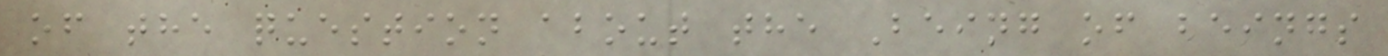of the question about the Being of beings
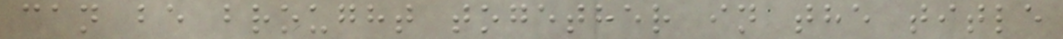can be brought together in the title
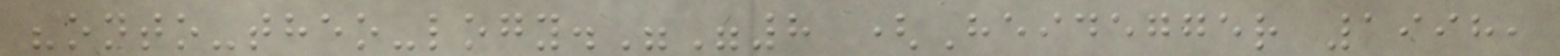"onto-theo-logy.""8 (Heidegger 1998,
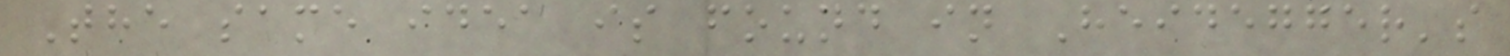The same idea is found in Heidegger's
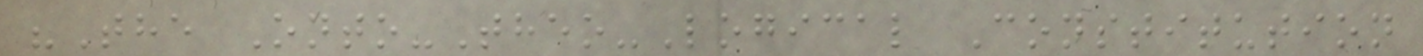"The Onto-Theo-Logical Constitution
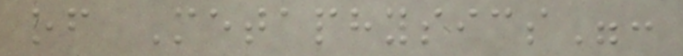of Metaphysics":
